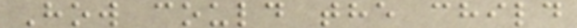How could the child
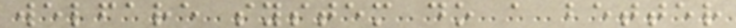welfare system do a better
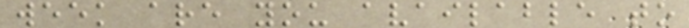week are you available to
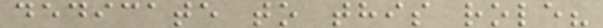dedicate to this role?
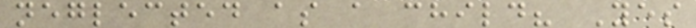neglected as a child? Yes
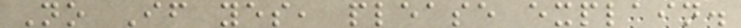No If yes, please explain.
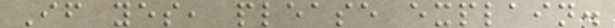If yes, please explain.
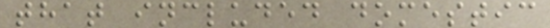that included domestic
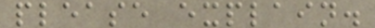please explain.
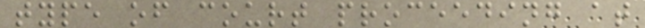type of court proceeding at
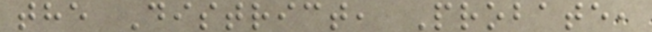the District, Probate,
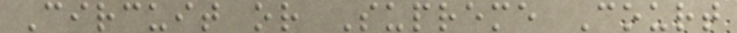Circuit or Supreme Court
